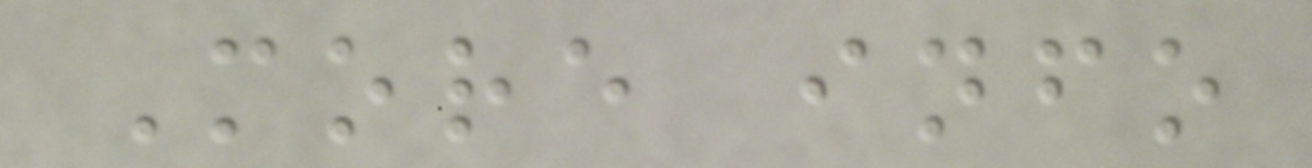More info
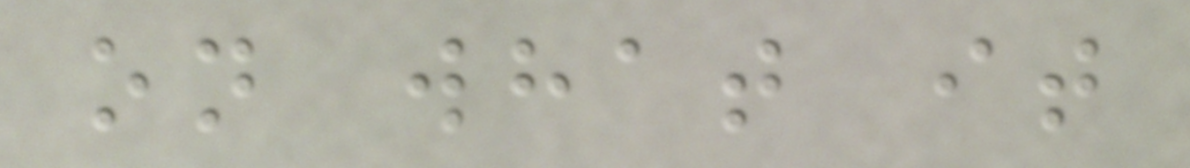on what it
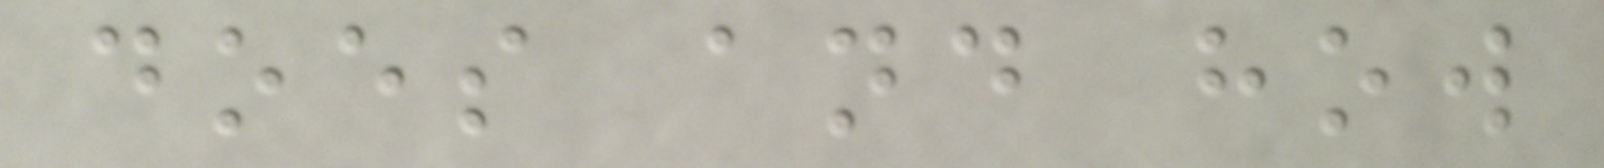does and how
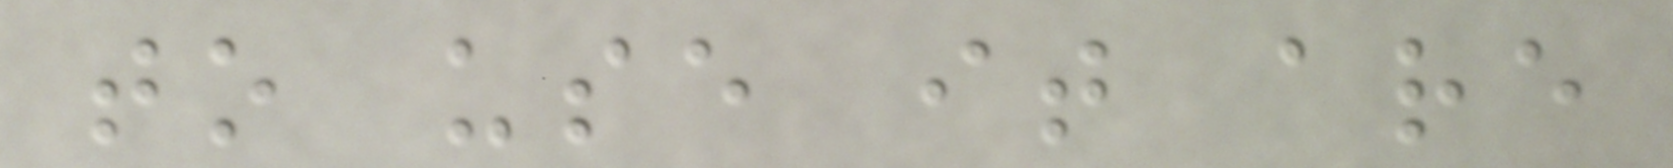to use it are
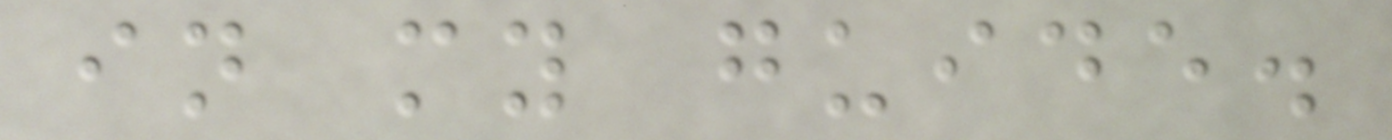in my guide.
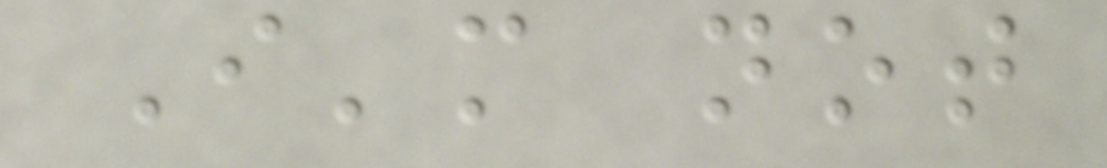I'm not
